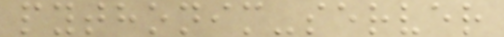pythonim-server
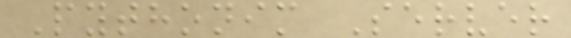Pythonim Server
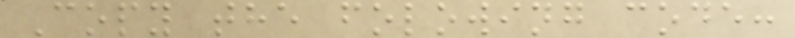Copy the folowing code:
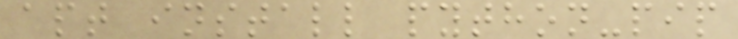apt install python-pip
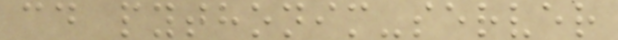cd pythonim-server
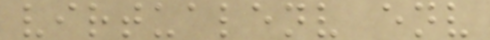virtualenv env
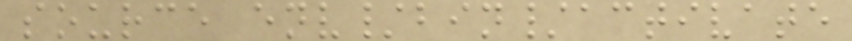source env/bin/activate
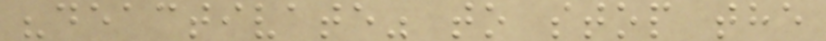"deactivate" to stop the
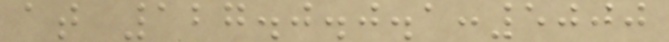at 127.0.0.1:5000
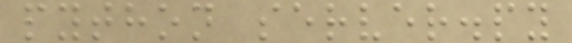python server.py
